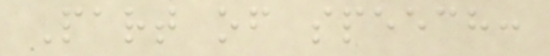Part of speech:
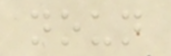noun
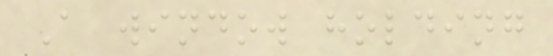A window holding
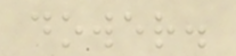dower.
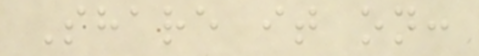Share it on:
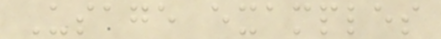Usage examples
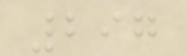297
